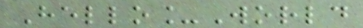Hello_World
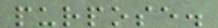purpose.
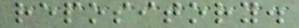repository.
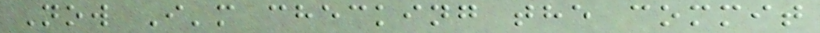Now I'm checking the commit
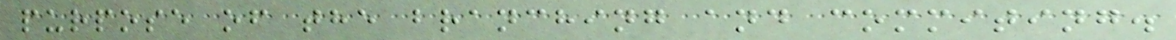purpose of the branching and commiting.
